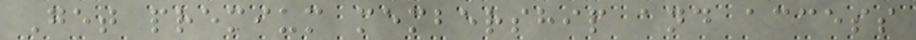Get premium membership and access
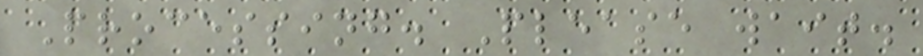Processing. Please wait.
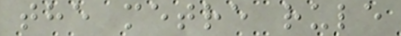the metre rule
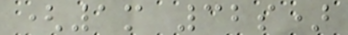(1m 32s)
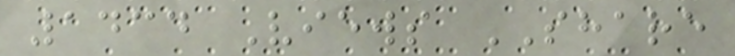1434 Views SHARE
